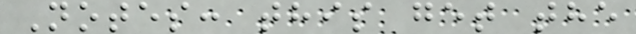Notes: this get the
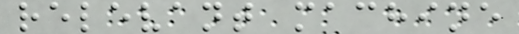relevant machine
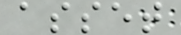asset
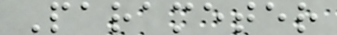Parameter
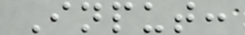Input:
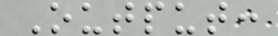Output:
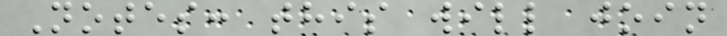Notes: this will join
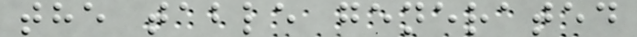the table generated
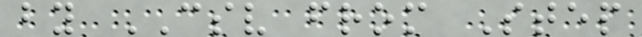by CSV from Step
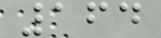164
